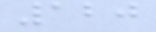120
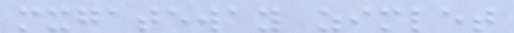mxgateway zimlet
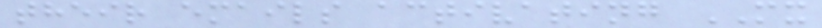their emails activating MX
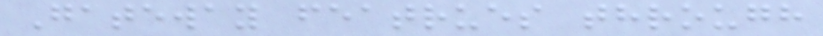Gateway featrues through
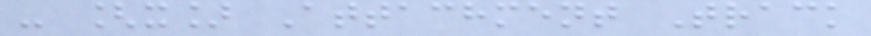- [x] Attachment Track
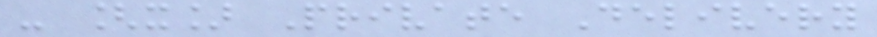- [x] Private Delivery
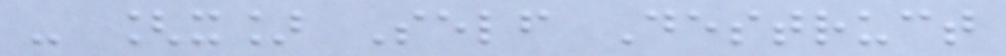- [x] Self Destruct
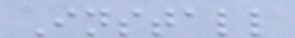Install
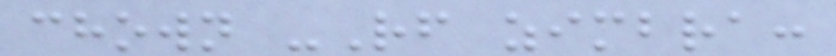chown -Rf zimbra:
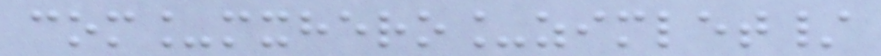com_mxhero_zimlet/
